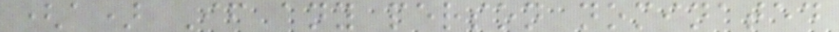(a) If any person nominated
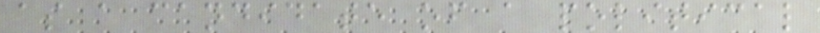as a candidate of a political
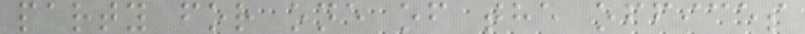party for one of the offices
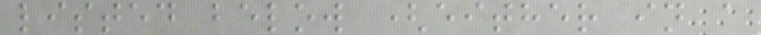listed below (either in a
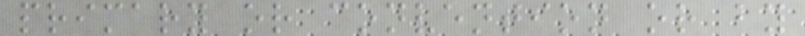primary or convention or by
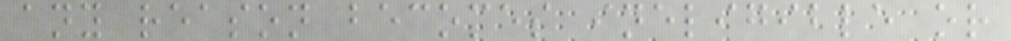any reason becomes ineligible or
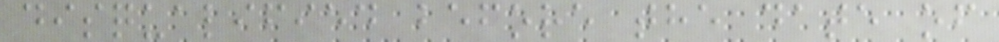disqualified before the date of
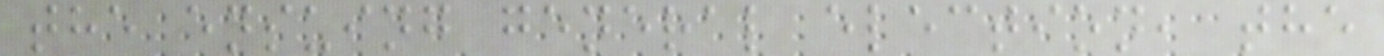the ensuing general election, the
